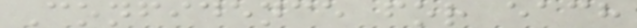Confidence for each
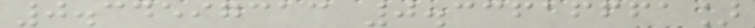0.34597313 0.33616661]
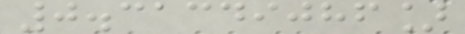0.31349086]
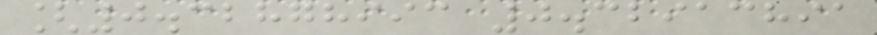[0.32878993 0.32913891
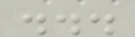...
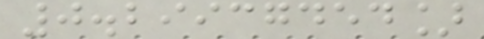0.29937454]
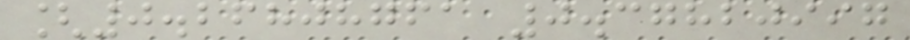[0.26808761 0.37820997
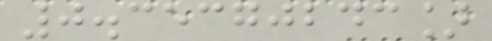0.35370243]
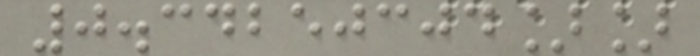0.34250304]]
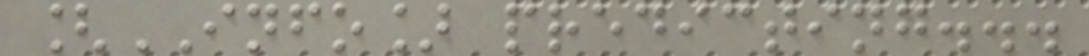[INFO] predicting...
